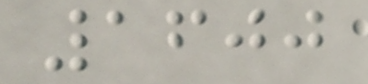1600
